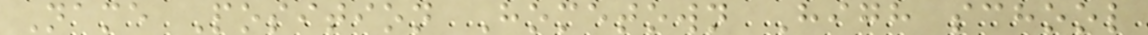Name Position Hometown High school
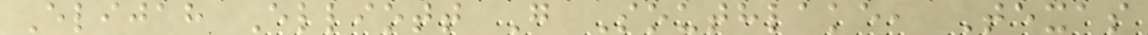Elijah Elliott G Southlake, Texas
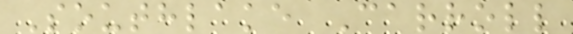Southlake Carroll
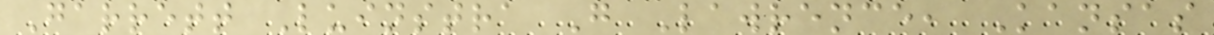Garrett Luinstra G Lawrence, Kansas
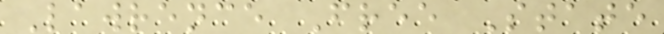Lawrence Free State
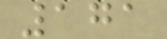171
